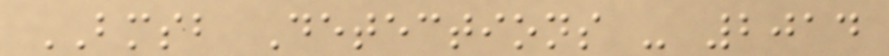BMSB Detections - 2014
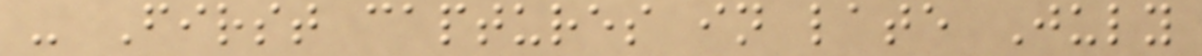- First captures in late July
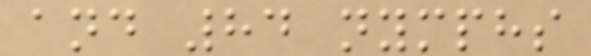and 84 nymphs
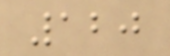120
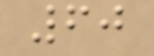60
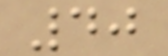40
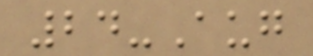24-Aug
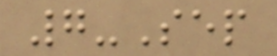7-Sep
